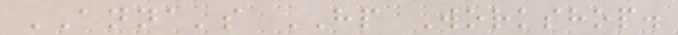ANNA's HP Workshop.
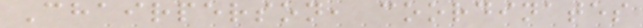Chairperson, coordinates
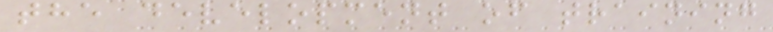the development of training
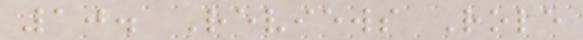10. Reviews Role
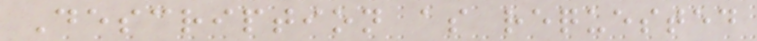Description as requested
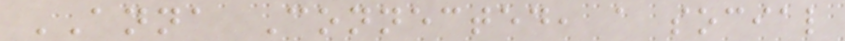ANNA Connected, a social
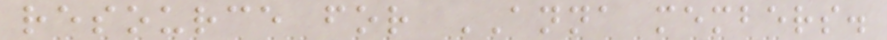resource for ANNA members.
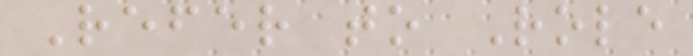Refer to Role
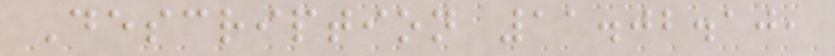Description 11.02.10,
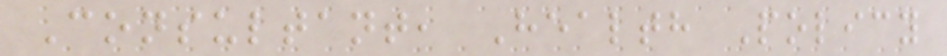Consultant, Health Policy
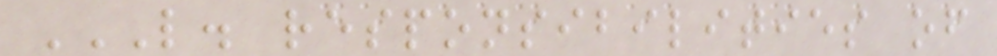L. RESPONSIBILITIES OF
